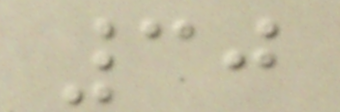30
